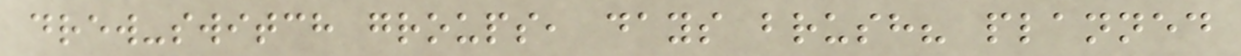drew-switch groups, days brush? planned
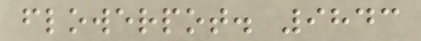flowerpot. 9843
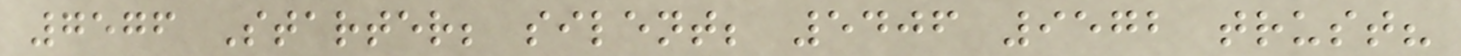7576 Starter; silent; 5406 9572 trust?
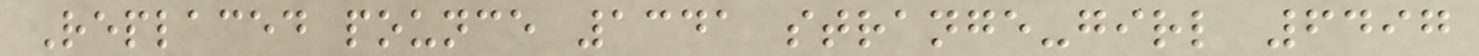Replaced pounce 1341 strange-girl 6497
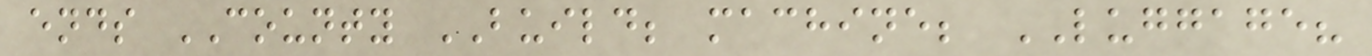ends COUNTY BUILD; machine; LUGGAGE?
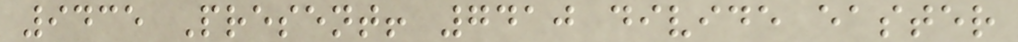9435 Present! 7410 divide easter
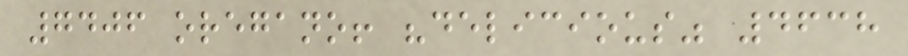7406 oregano! "delicious" 4638
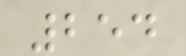254
